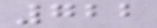722
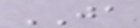JA
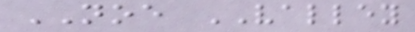NOE VALLEY
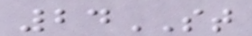24ST
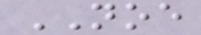NOE
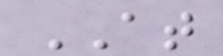AT
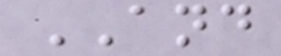AND
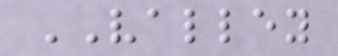VALLEY
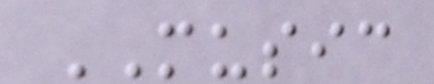MUSIC
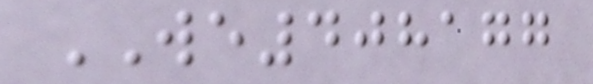WE408177
